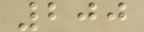200
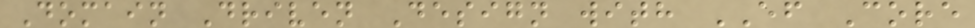Domain Driven Design with EF Core
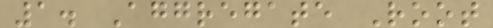1. Aggregate Root
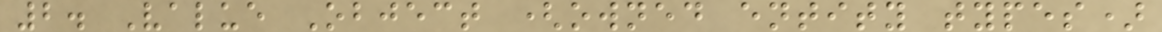2. Value Object (owned entity types)
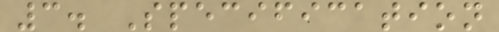3. Specification
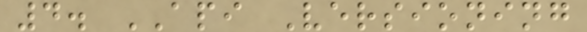4. API Versioning
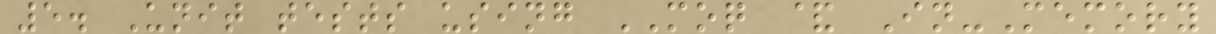5. Unit tests using MOQ & In-Memory
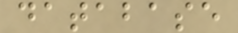database
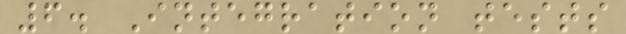6. Integration tests
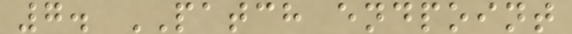7. PATCH endpoint
